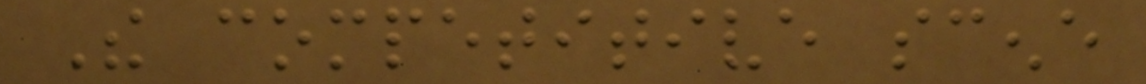The competitive scene
